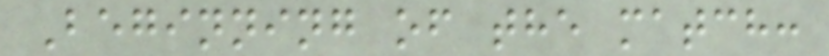Beginning of the match:
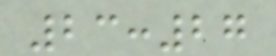23:27
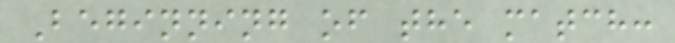Beginning of the match:
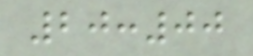20:00
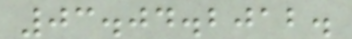03.04.2012.
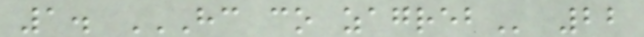1. HC CO ZAGREB 22
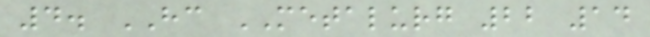4. HC METALURG 22 14
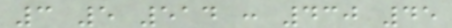3 5 514 : 430 45
